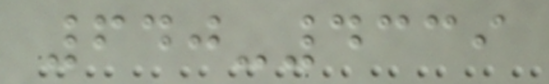640-4339
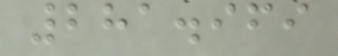281.969
